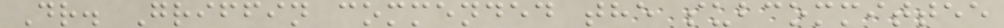Dr. Griffin commended the subcommittee
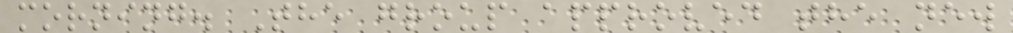morning. The group approved the new
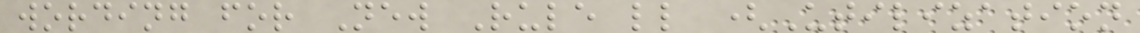wording for New Rule ll (Utilization
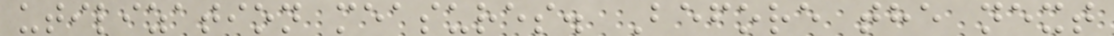utilization measures. Before the next
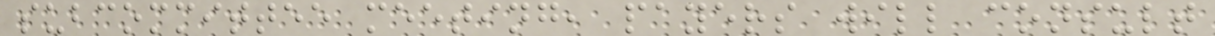subcommittee meeting, payers will consult
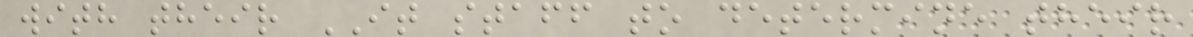with their IT staff to determine their
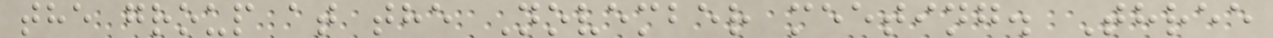the group at the November meeting. Three
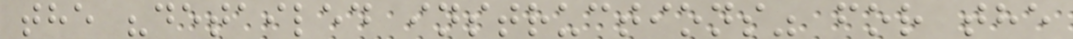the "detailed instructions" for the
